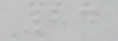84
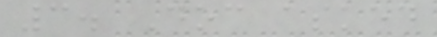3. Doc asked
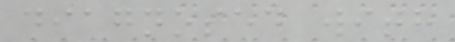diagnosed with
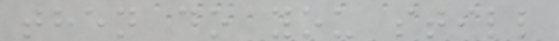then do you still
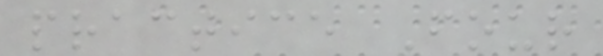practice Four
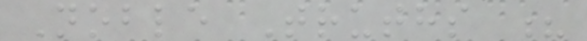Noble Truths ?
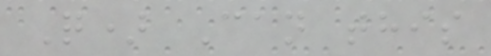Q) Can this
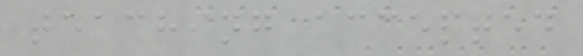teaching accepted
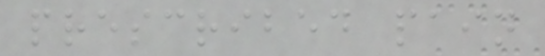prescribed pain
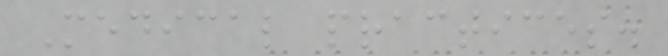Medical practices.
